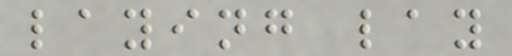laying lay
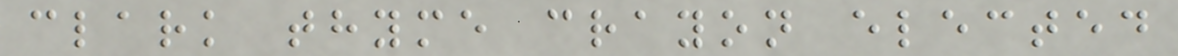clark thyme crayon elected
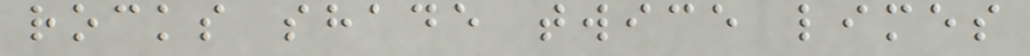rocks shade twice limes
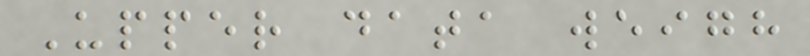Upper data weigh
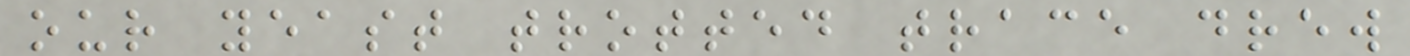our yeast trotted trace drew
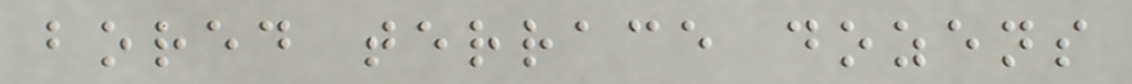bored terrace dozens
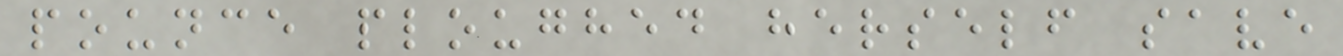pounce ploughed herself save
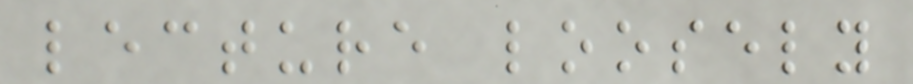lecture loosely
